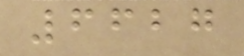6627
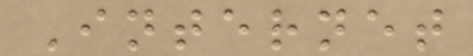Internet
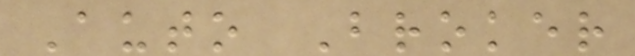Auto Broker
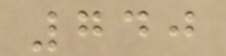740
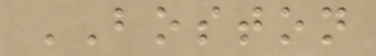BOSTON
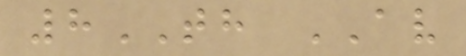8TH AV
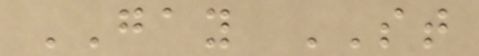GAY ST
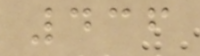436
